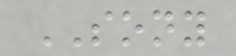SONY
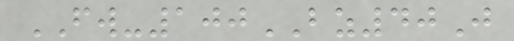FW-100BZ40J
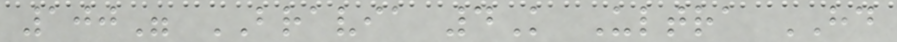100" BRAVIA 4K Ultra HD
